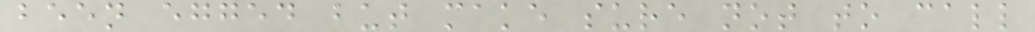been egged but make sure not to call
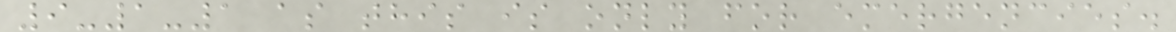9-1-1 as this is only for emergencies.
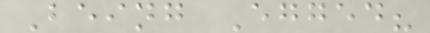Being Egged?
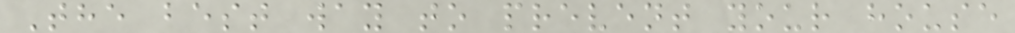The best way to prevent your house
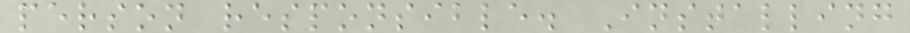person responsible. Installing
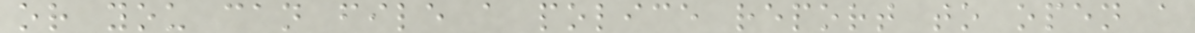or you can file a police report to open a
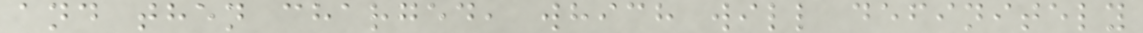and then charged, which will definitely
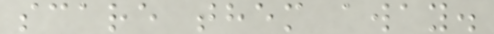scare them away.
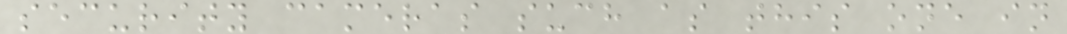security cameras such as this one in
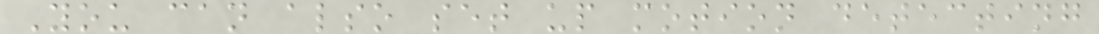You can also set up motion detecting
